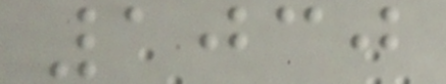1030
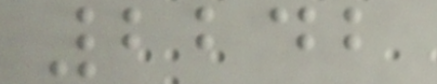2242
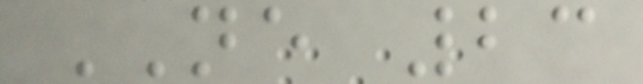NE 23
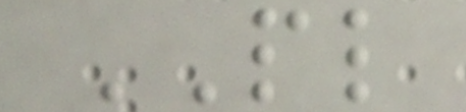PL
